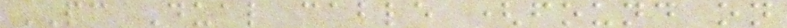PC Dual cable (found on
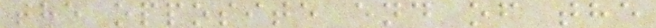the opposite end of the
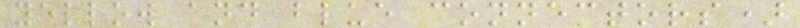yellow and blue connectors)
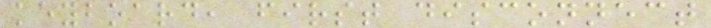keyboard, first disconnect
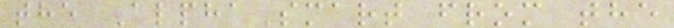the AlphaSmart from the
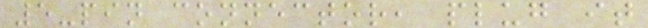5-pin connector, plug it
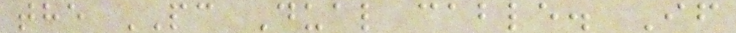the PC Dual cable. If
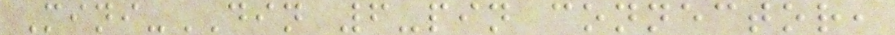Mini-DIN 6-pin connector,
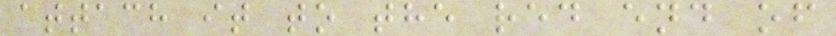attach it to the red end of
